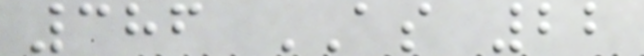386 AS 22
